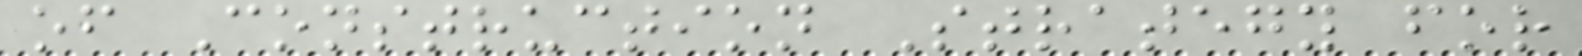of Construction Strategy for
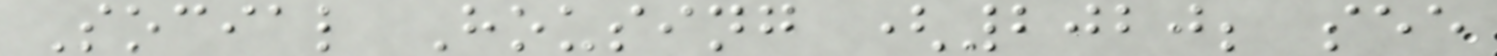Social Housing (2020; see
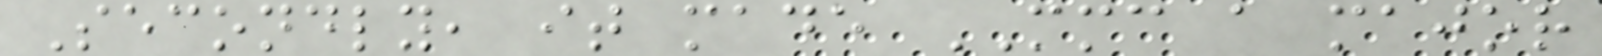Secondly, it made MMC a major
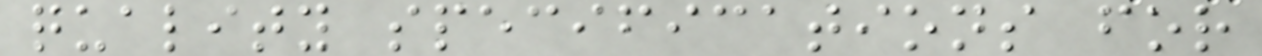quality specifications for
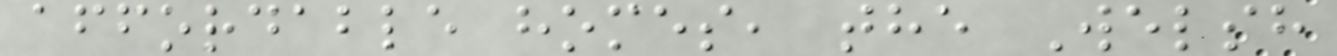affordable homes, the Welsh
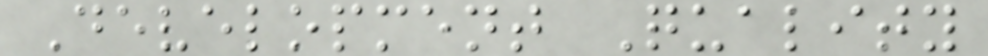Development Quality
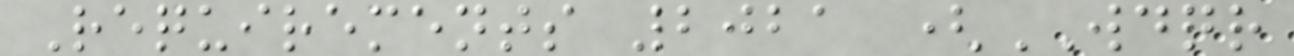Requirements 2021 (WDQR
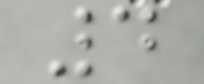4
